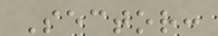Sector:
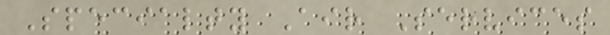Specialty Air Services
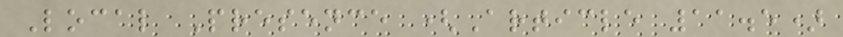Local Presence (Article 11.5)
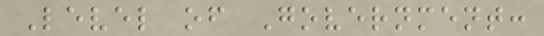Level of Government:
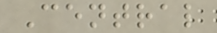Central
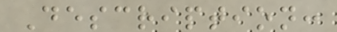Description:
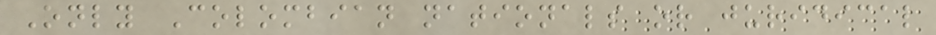Only Colombian nationals or juridical
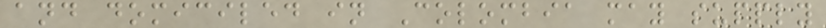and domiciled in Colombia may supply
